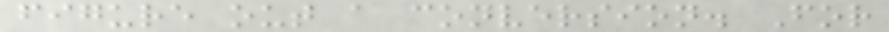figure out a conversion. For
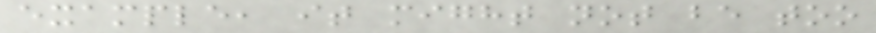example, it might not be too
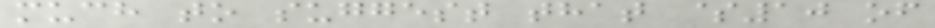much to suggest that $10 of
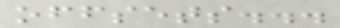offsets...
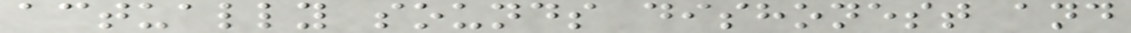actually sounds dishonest and
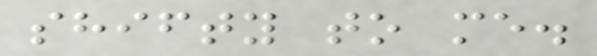shifty to me.
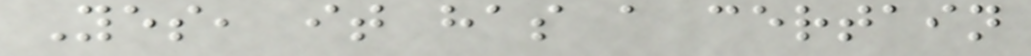Yes, it has a certain
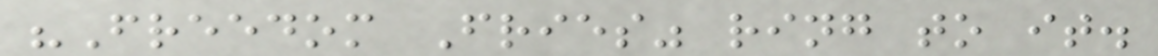"Freedom Fries" ring to it.
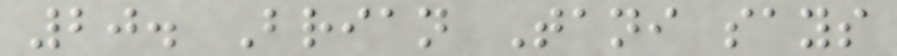20. Brian Tani says
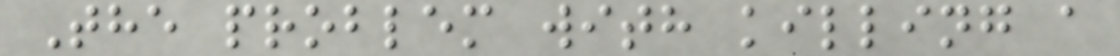The problem with killing a
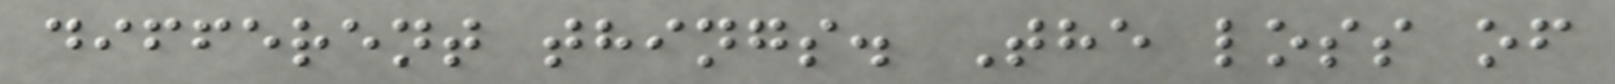different things. The loss of
